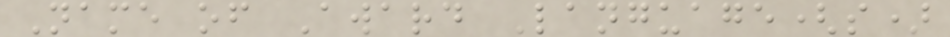Name of Award Language(s)
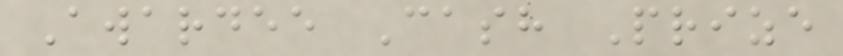Awardee Cash Prize
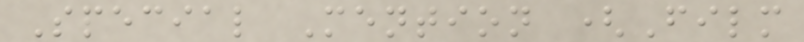Special Mention (Film
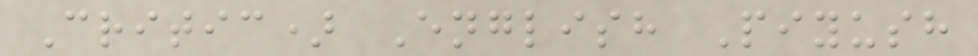Critic) English Piyush
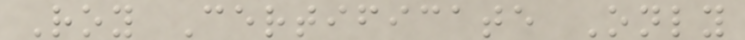Roy Certificate Only
